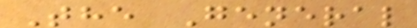The General
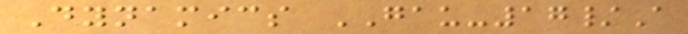Dynamics GAU-17/A
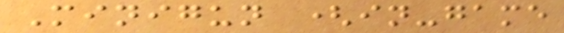Minigun (in-game
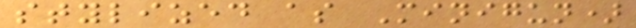stylized as Minigun)
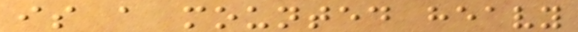is a mounted heavy
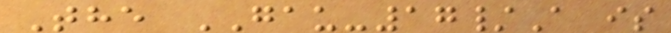The GAU-17/A is
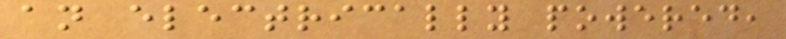an electrically powered,
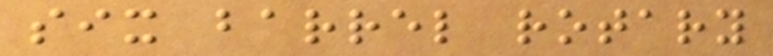six barrel rotary
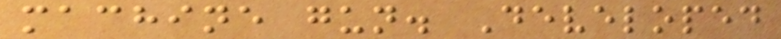machine gun. Developed
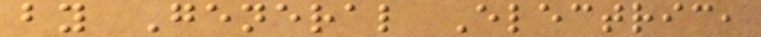by General Electric,
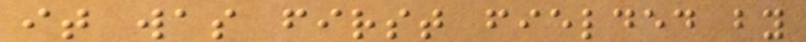it was first fielded by
